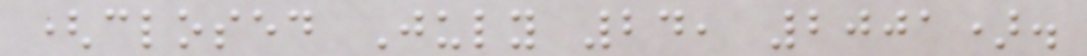(closed July 24, 2001).
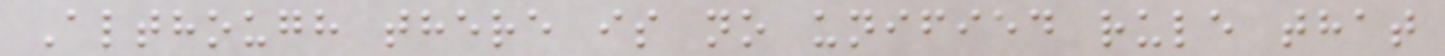Although there is no unified rule that
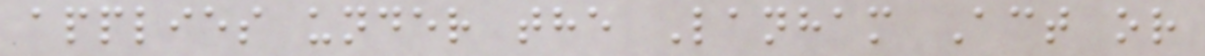applies under the Lanham Act or
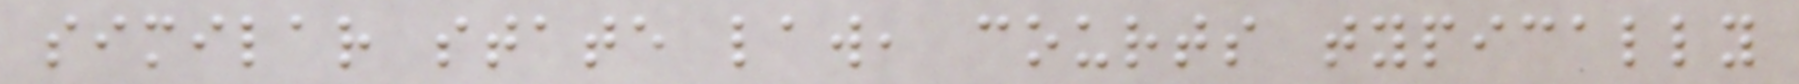similar state law, courts typically
